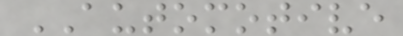AUTOMOTIVE
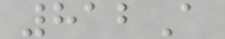812A
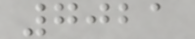7021
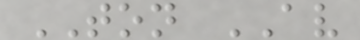TON AV
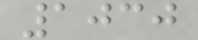1030
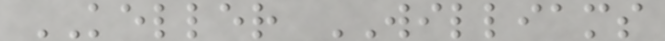KELLER WILLIAMS
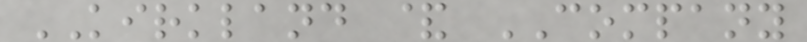KIRKLAND & COMPANY
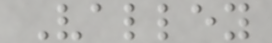Valley
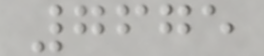7675
